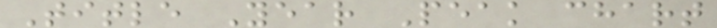Title Year Peak chart
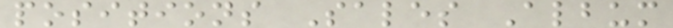positions Sales Album
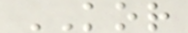KOR
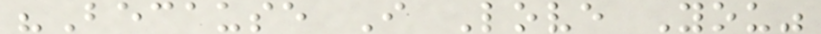"Because I Love You"
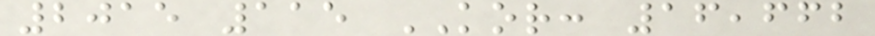2015 115 KOR: 16,662
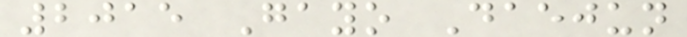2015 Gayo Daejun
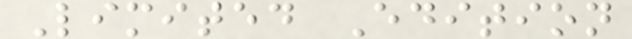Limited Edition
